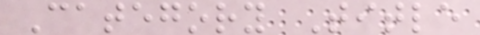Category Title
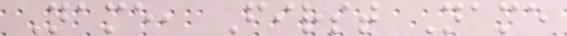Name, First Name
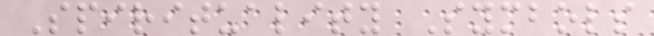Spirituality Symbols
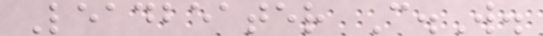Leadbeater C.W.
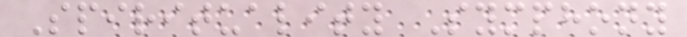Spirituality Symphony
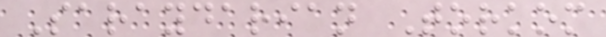Saraydarian Torkom
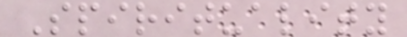Spirituality
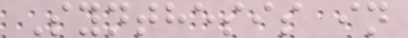Synthesis in
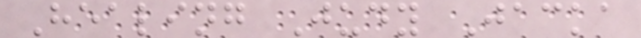Healing Judy Jacka
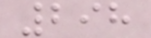298
